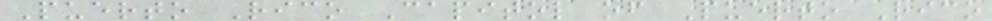Puerto Rico Capitol of Puerto Rico
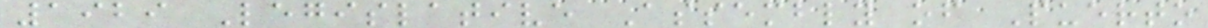1929 Legislative Assembly of Puerto
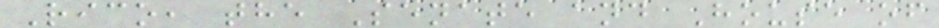Rico, the Senate and House of
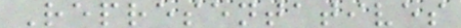Representatives
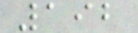192
